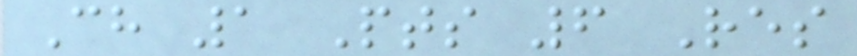Ch 1 Pts 6 Res
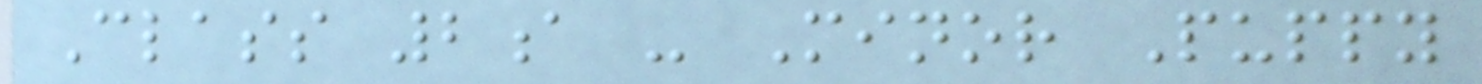Class 2a - Minor Puppy
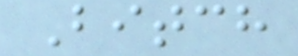Bitch
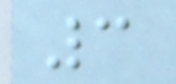3
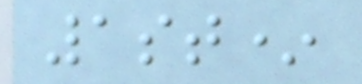1st*
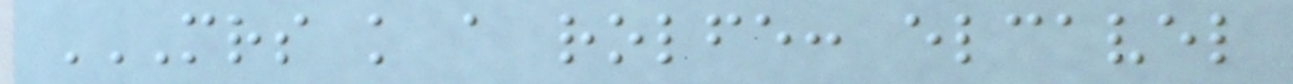MRS K A ROLFE: ELCAVEL
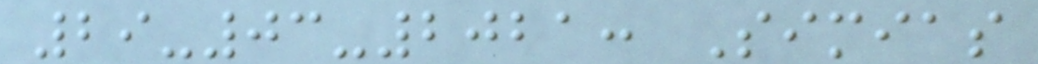29-03-2021: Simias
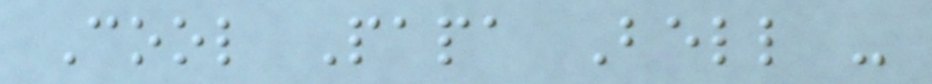Cool Papa Bell -
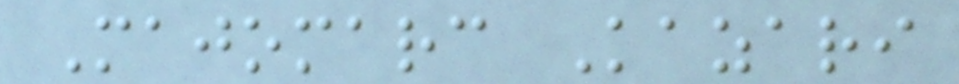Majomarc Kazari
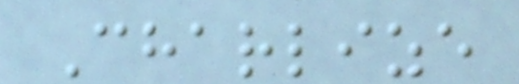Charlize
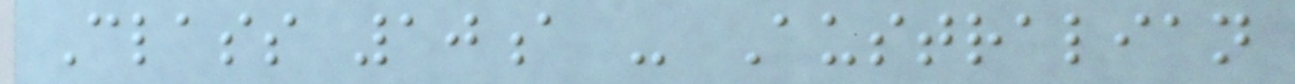Class 10a - Australian
